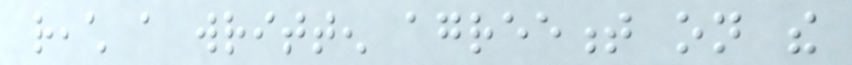reach a written agreement on the
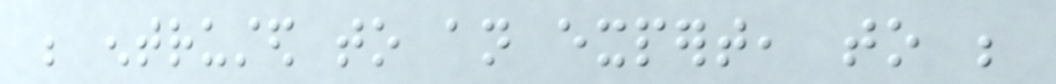be entrusted to an expert, to be
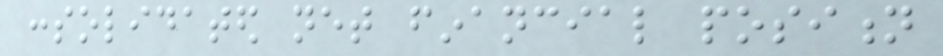consolidated net financial position
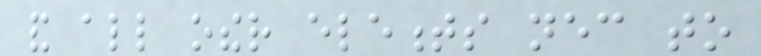and all other elements necessary to
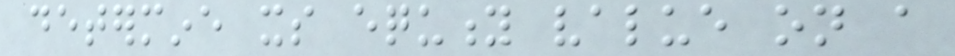determine its equity value on a
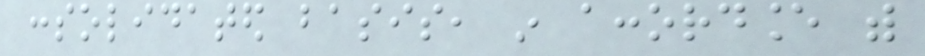consolidated basis, in accordance with
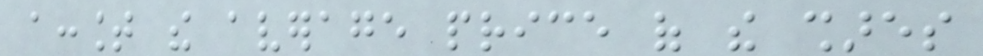account the average price of the shares
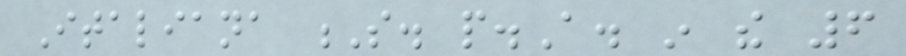Italiana S. p.A. in the 6
